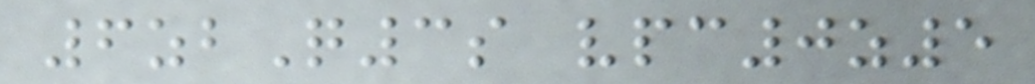6zbQ3s vpc0z5
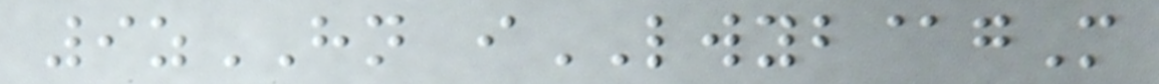9zHN iLWYB@gM
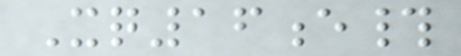Xq16e#
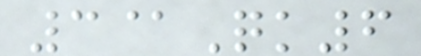3@Qk6
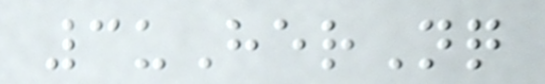3uHerNq
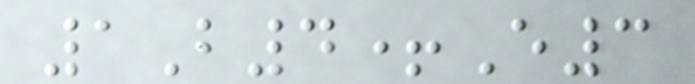1B4+E3
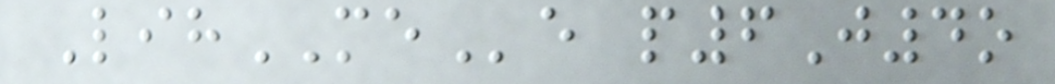LihMEe p6J4o
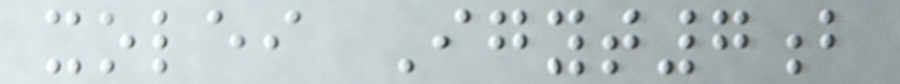xolei Igyt7b
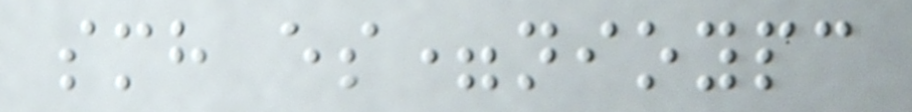smh es=nioypc
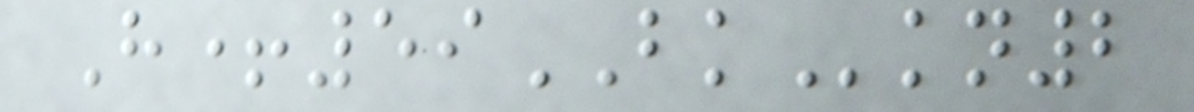H+59BKkn2
